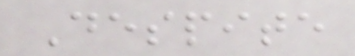Despite
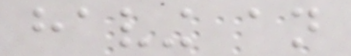having an
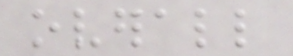overall
